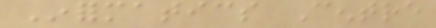Informatics Centre
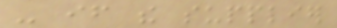- if the supplier
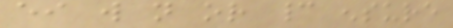either will not or cannot ensure
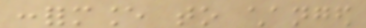conformance to changed
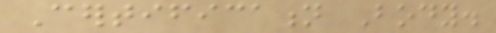Certification Body.
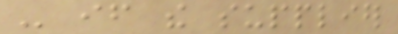- if the supplier
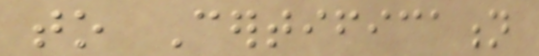to Certification
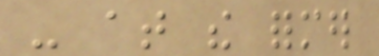- at the former
